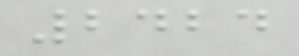2424
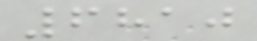6810
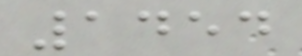1454
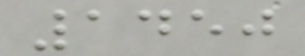1450
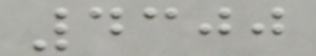4300
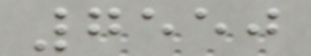7550
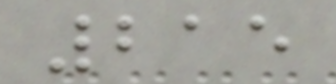215
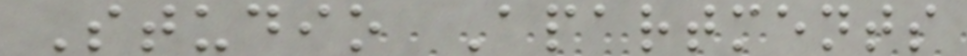Studio Apartments
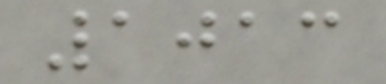1013
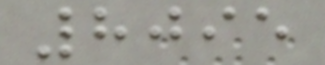8095
